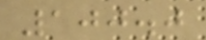100.0
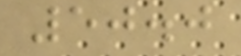50.0
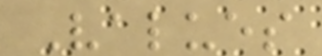Values
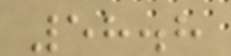58.8
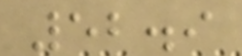52.9
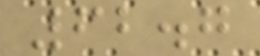62.7
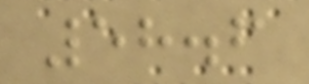58.6
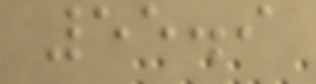55.9
